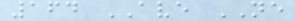164 AVE NE
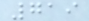719
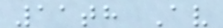11th Av
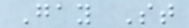Gay St
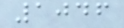1046
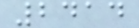2414
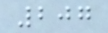207
